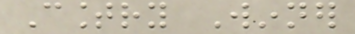Country Winner
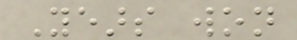Years won
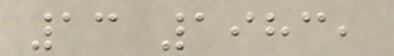13 1983,
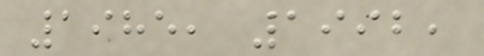1985, 1992,
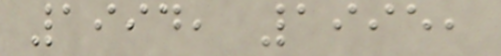1994, 1995,
